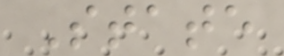State
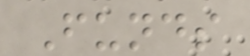Funds
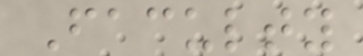Faculty
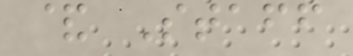& Staff
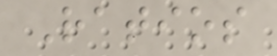Ratios
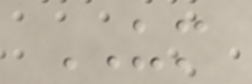UM
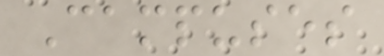Campuses
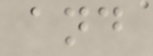and
